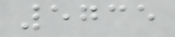5735
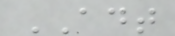ADT
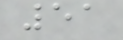51
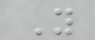Y
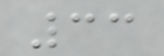33
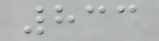833
